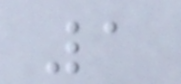1
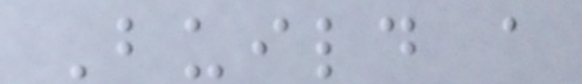Build a
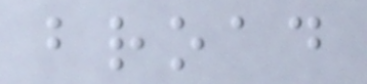broad
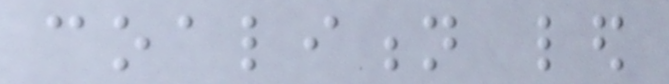coalition led
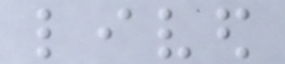lived
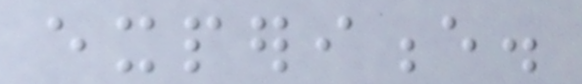experience.
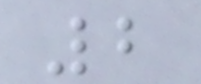2
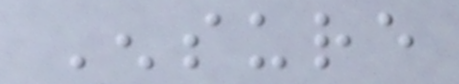Ensure
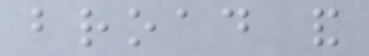broad and
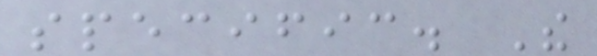specific. The
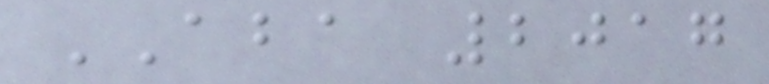ABA 2017
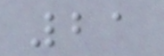21
